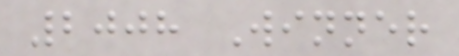2008 Winner
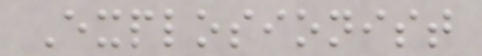Explosionist
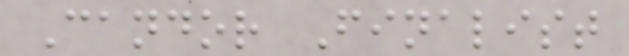Candor Finalist
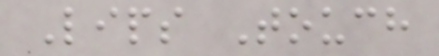Lips Touch
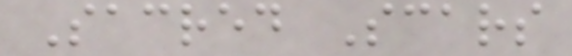Sacred Scars
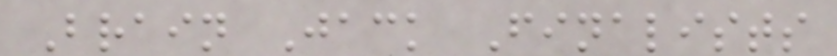Brain Jack Finalists
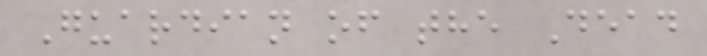Guardian of the Dead
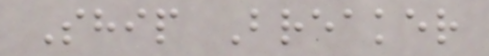Ship Breaker
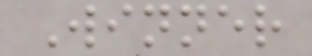Winner
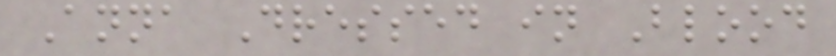Anna Dressed in Blood
